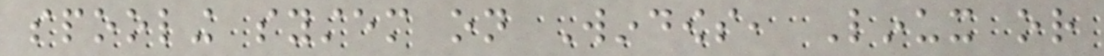spooling system on Windows, Linux or
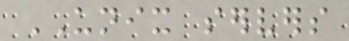UNIX servers
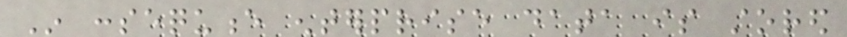In consequence enterprise data is stored
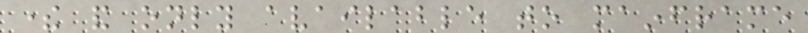there and only available to mainframe
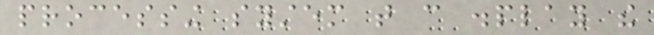processing system that can display the
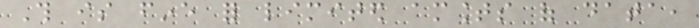This is fine for limited amounts of data,
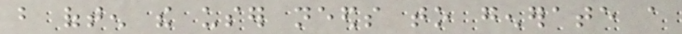but often the user needs to generate a
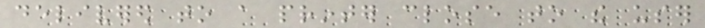delivered to a printer close to the user
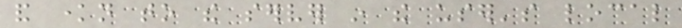and known to the server in the user's local
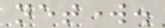network.
